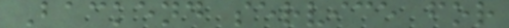Backend service for
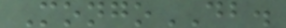MongoDB.
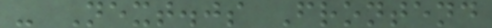- Next.js Frontend
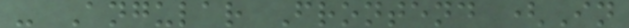- Angular Frontend (In
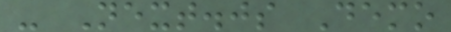- Next.js Demo
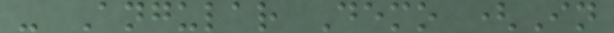- Angular Demo (In
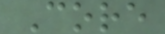Core
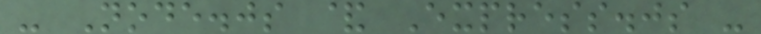- Node.js & Express.js -
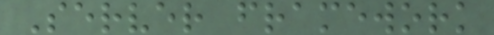Server framework
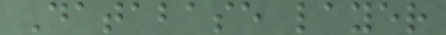Database layer
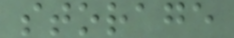storage
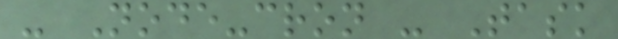- Node-cron - Task
